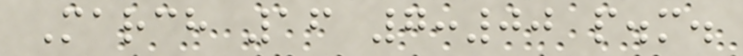March 16 7:00 p.m.
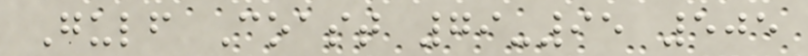Gulf Coast 79-95 505
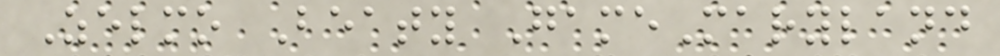Zelmo Beaty GameMaryland
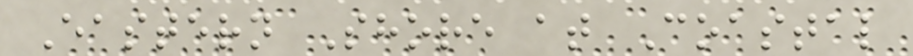Eastern Shore at Coastal
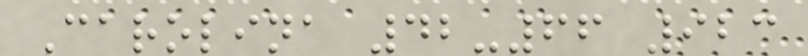Carolina 42-66 923
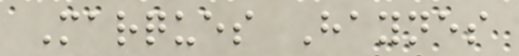Marques Haynes
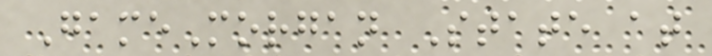GameMorgan State at
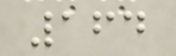164
